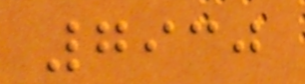7930
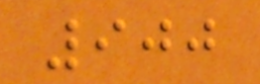900
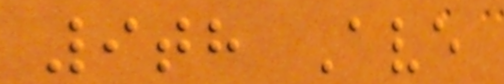9th Ave
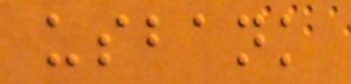usbank
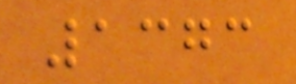1373
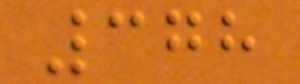378
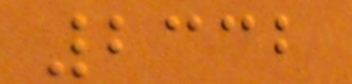2332
